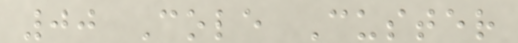00 Cole Custer
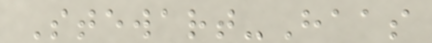Stewart-Haas
